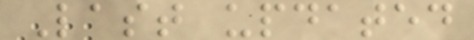Last updated
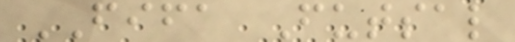FIFA Futsal
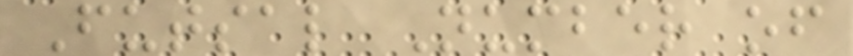Futsal Number of
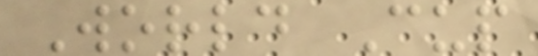World Cup
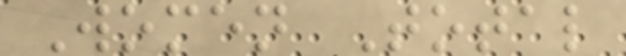Women Total
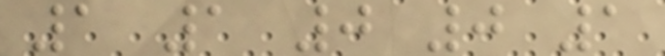1 1 0 0 1
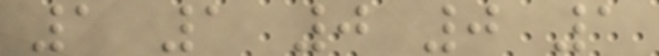1 1 0 0 1
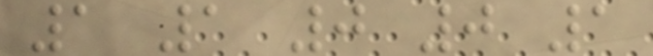1 1 0 0 1
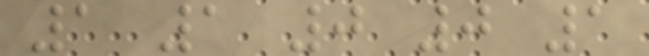1 1 0 0 1
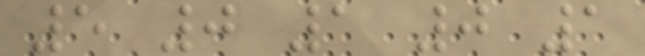5 0 1 0 1
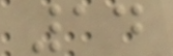14
